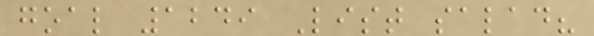goal 1249 List salad?
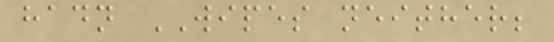hadn WIPES neither;
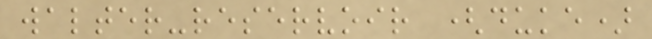walter-reservoir (duke)
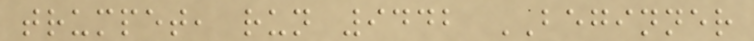trumpet, run 9442 BEGINNER
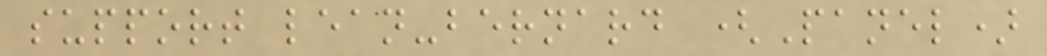support lean-bernard (Panel)
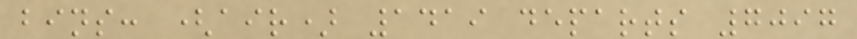bins: (air) 1419 departs 7097
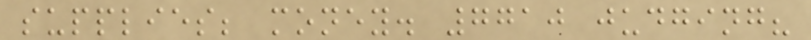supplies; money. 7710 judging?
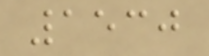1530
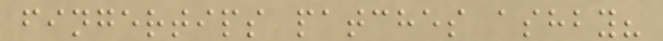fingertips patches ashby?
